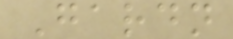Gardn
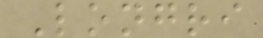Longri
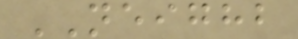NEIGHB
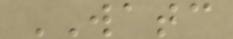WATC
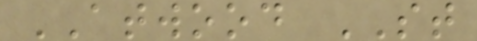ATWOOD ST
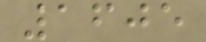1605
